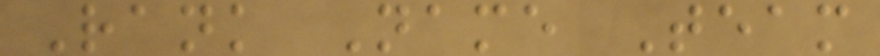Rank Name Team
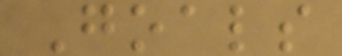Goals
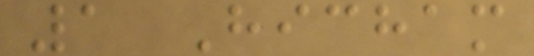1 Hicham
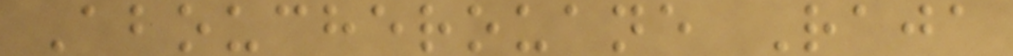Aboucherouane Raja
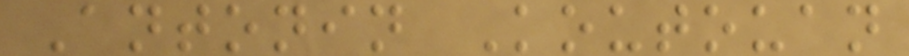Antonin Koutouan
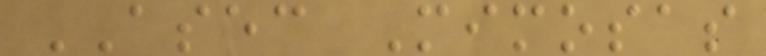ASEC Mimosas
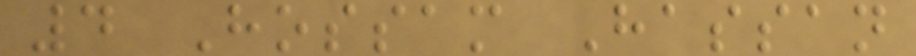4 Hossam Hassan
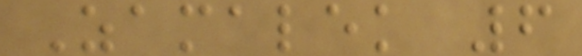Zamalek 6
